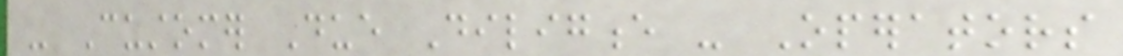- Customer Due Diligence - Operators
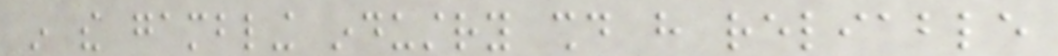in the gambling industry should have reliable
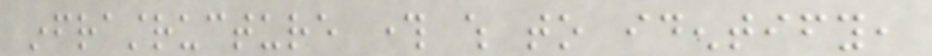infrastructure through which to identify,
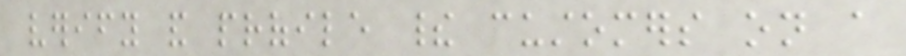verify and profile their customers on a
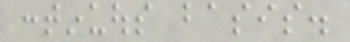continuous basis.
